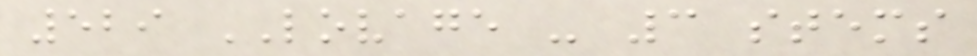529 LOVAGE - 3 stems
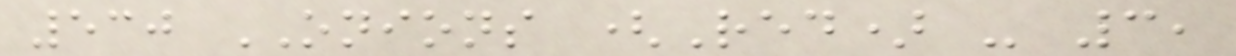530 ONIONS (Red) - 3,
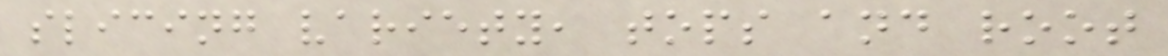slicing variety, tops and root
